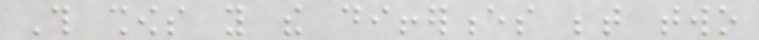This shows you the differences between two
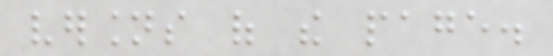versions of the page.
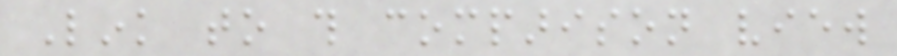Link to this comparison view
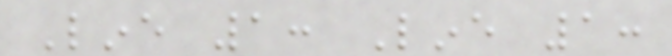Line 1: Line 1:
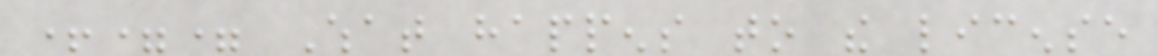+== What happens to the license
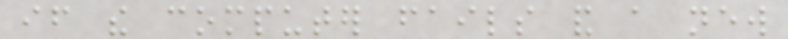if the computer fails and a new
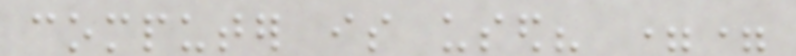computer is used? ==
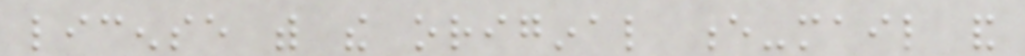license with the original e-mail and
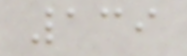139
